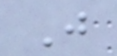J
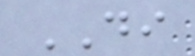DI
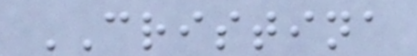CRISTINA
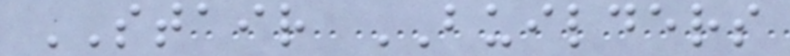STAIR BUILDERS
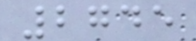2745
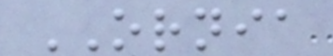ORNIA
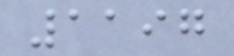1197
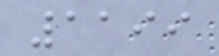1199
